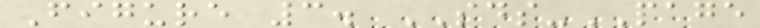Figure 3. SDS-PAGE
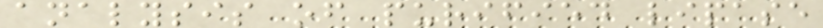analysis of purified lipase
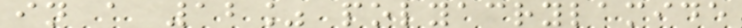in a 12% polyacrylamide
